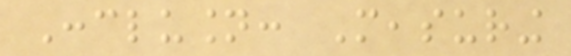Conclusion: Measuring
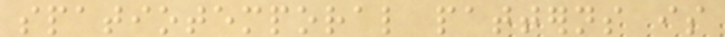spatiotemporal patterns is
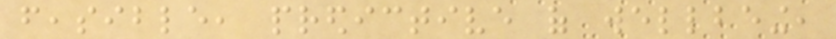feasible, predictive of wellbeing,
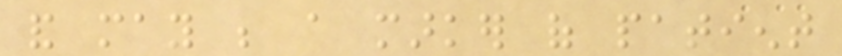and may be a marker of patient
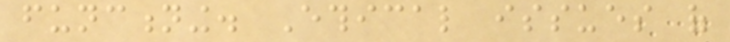functioning. Ethical issues of
